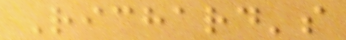Richard's
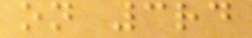on 3rd
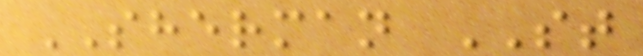SHERMAN ST
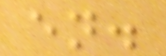en.
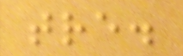tre.
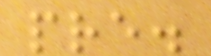pre.
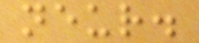neur.
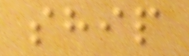ship
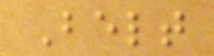Belt
